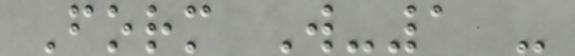Form W-1 -
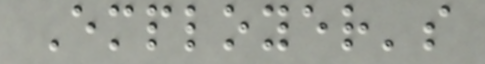Employer's
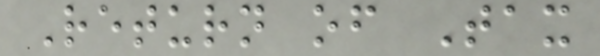Return of Tax
